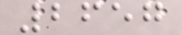2657
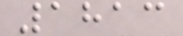1813
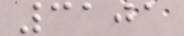3101
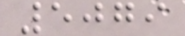5079
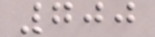700
